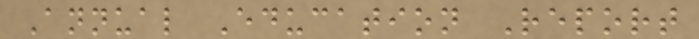Annual Education Report
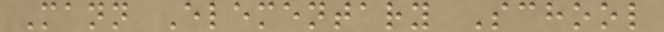Mann Elementary School
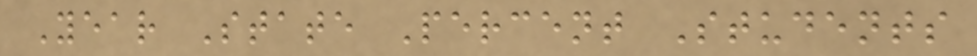Year State Percent Students
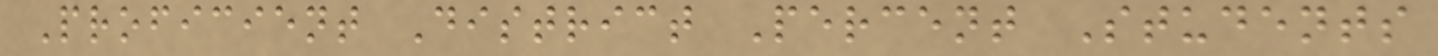Proficient District Percent Students
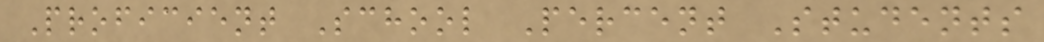Proficient School Percent Students
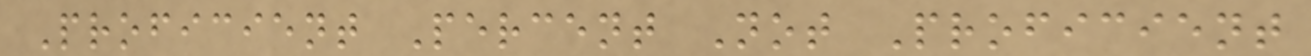Proficient Percent Not Proficient
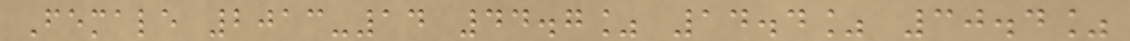Female 2013-14 44.7% 14.4% 30.4%
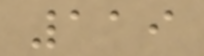119
